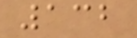132
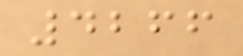4266
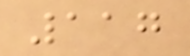117
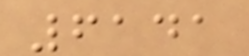6141
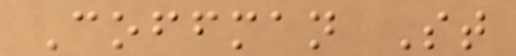Coffman St
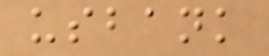usbank
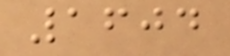1604
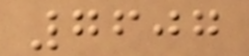7607
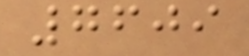7609
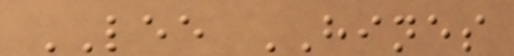LEE HINES
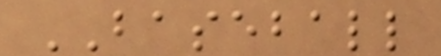BASEBALL
